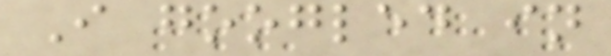I googled in
